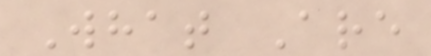What Are
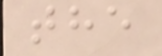the
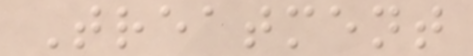Treatment
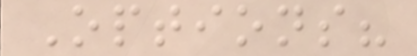Options?
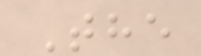The
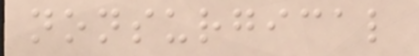nonsurgical
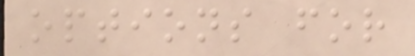options for
